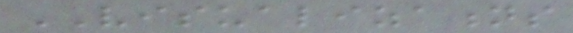VISUALIZATIONS
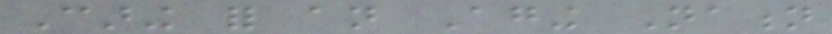Caring for an Aging Nation
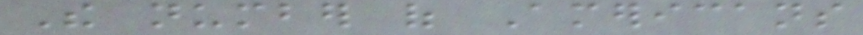The number of Americans
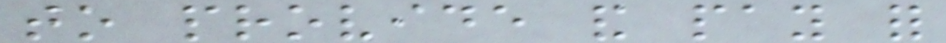to provide and pay for
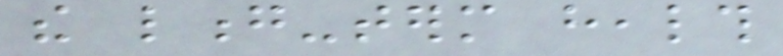the long-term health
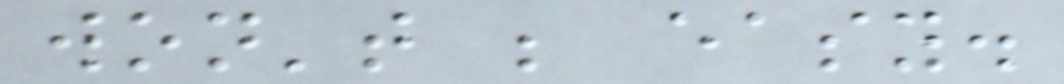won't be easy.
